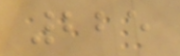225
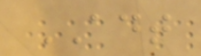ADT
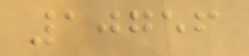10756
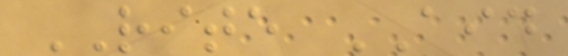RITE AID
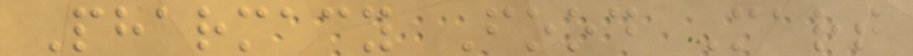Pharmacy Food Mart
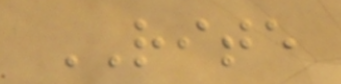RITE
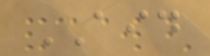AID
